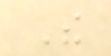The
